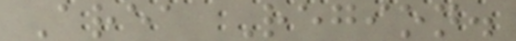Area Region.
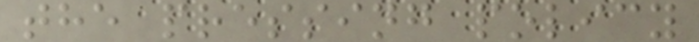the pressing policy
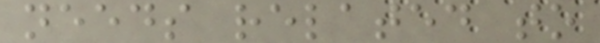needs related to
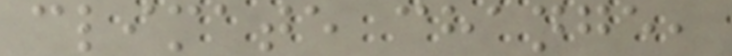climate change,
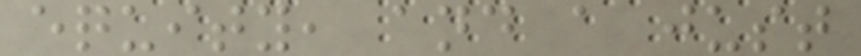equity, and a just
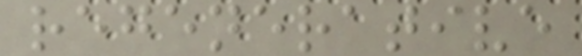regenerative
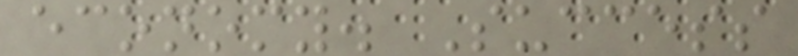economy. Success
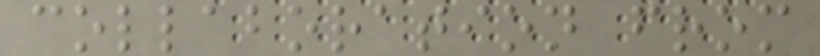collaboration from
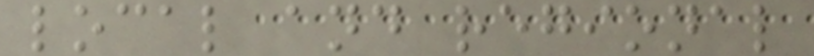local and regional
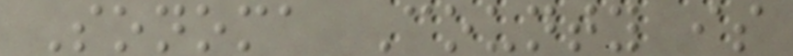Sonoma County is
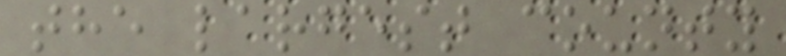the largest county
